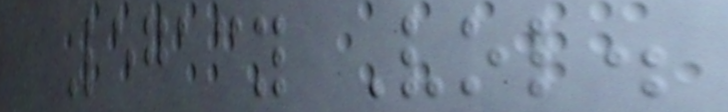Legacy Vol.
